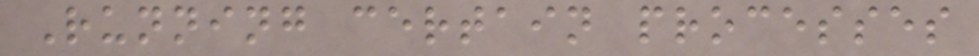Running certain processes
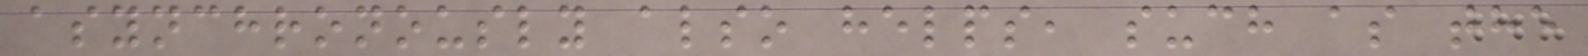asynchronously also helps, such as the
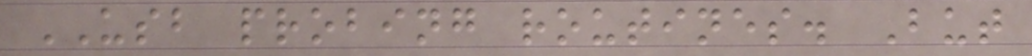USB probing routines. But
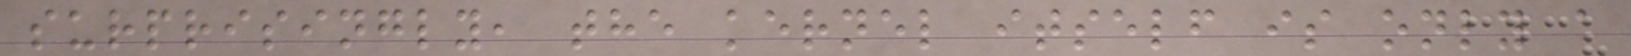surprisingly, the kernel itself is only a
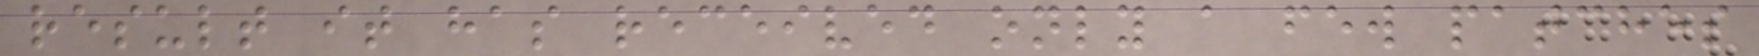result it has received only a few patches
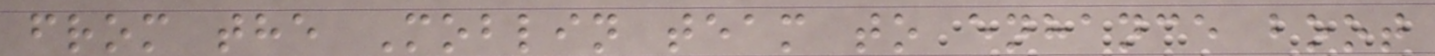from the Moblin team to enhance boot
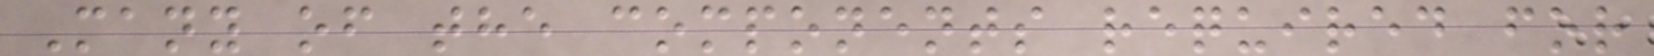Many of the components required for
